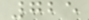725
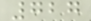727
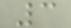3
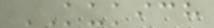KUKICH
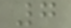7
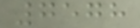7578
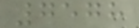7578
